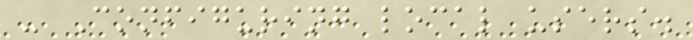- Configuring local users.
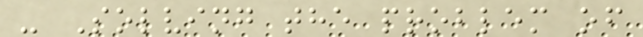- Solving the problem of
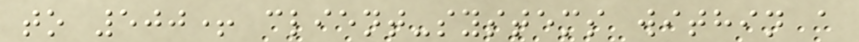to 500+ client-systems within a
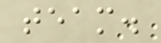team.
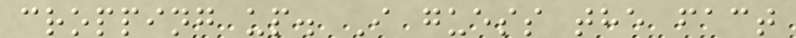cropping up. I guess the fact
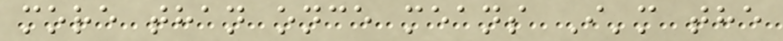more than once means I'm the
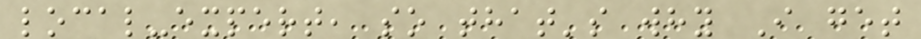local-expert, so that's why I get
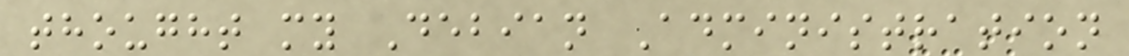thought my Debian Administration
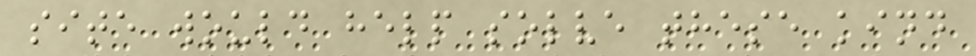site would help solve these kind
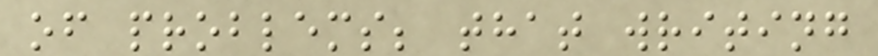of problems; that writing
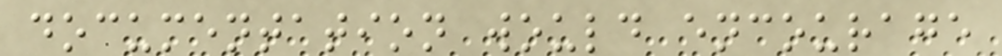documentation would encourage
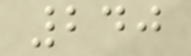240
